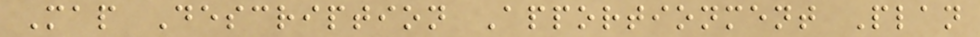Map Description Apportionment Plan
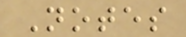Notes
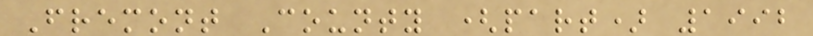Fremont County (part) 1992
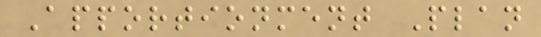Apportionment Plan
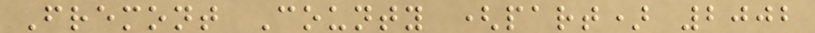Fremont County (part) 2002
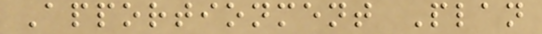Apportionment Plan
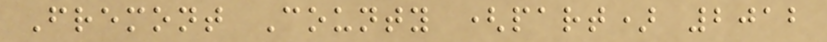Fremont County (part) 2012
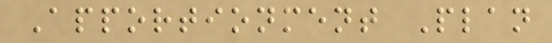Apportionment Plan
